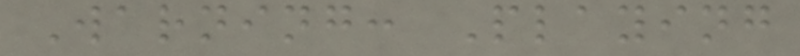Warning: Playing
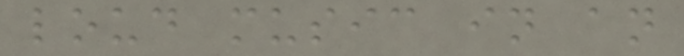loud music in an
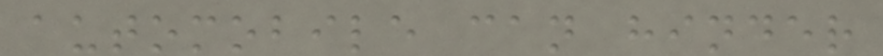automobile can hinder
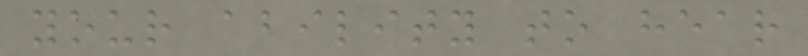your ability to hear
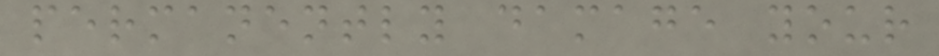permanently damage your
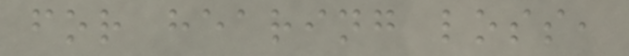for hearing loss,
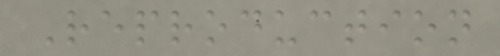Reproduction
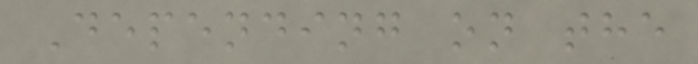Depending on the
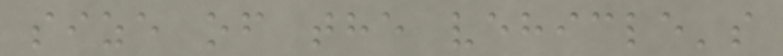size of the vehicle's
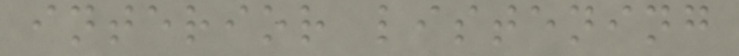interior listening
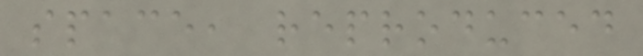space, reproduced
